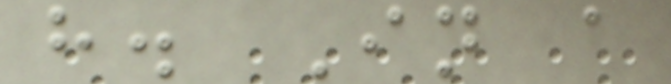h. In a
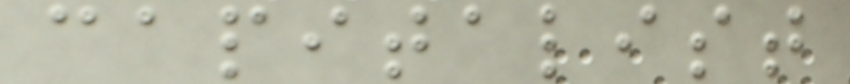capitalist
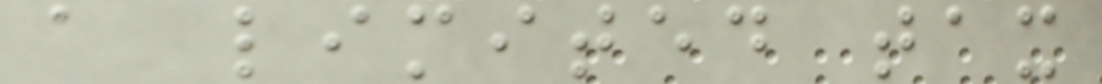a limited tax
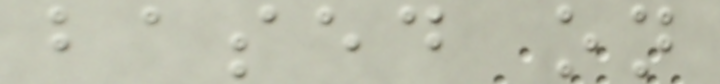based on
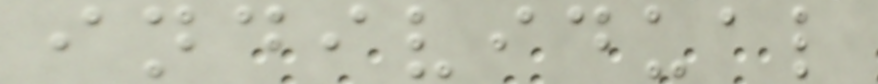individual
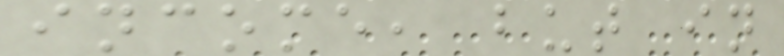income, but in
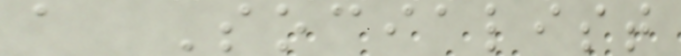a Socialist
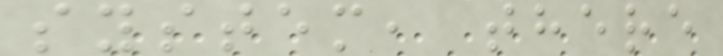system, there
